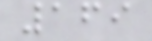169
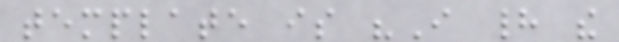template is "I had the
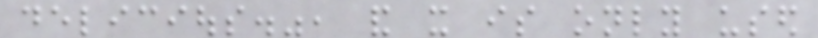delicious.", and it is only used
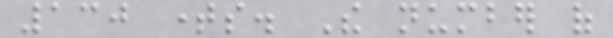130 times. The number of
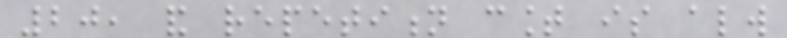20, and repetition count is always
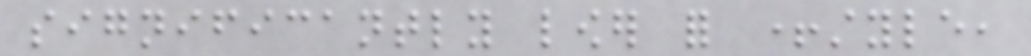significantly lower for +style,
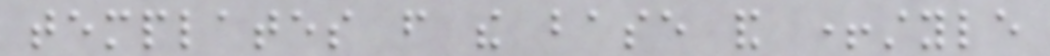templates from the base and +style
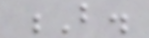B.
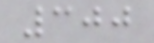300
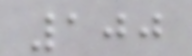100
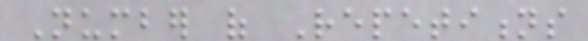Number of Repetitions
